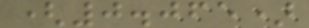(0.065)
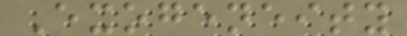Exogeneity
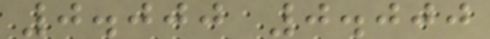0.000 0.000
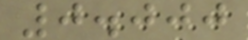0.000
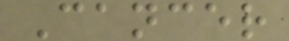Cancer
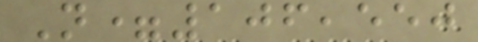N=106,550
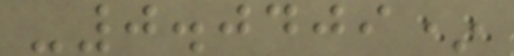-0.0409*
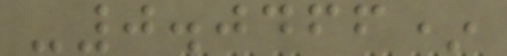-0.0466*
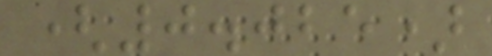(0.025)
